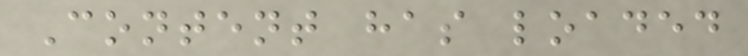Content has loaded
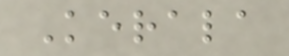Kerala
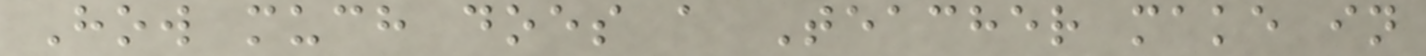How much does a Teacher make in
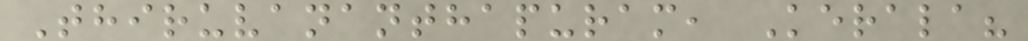Thiruvananthapuram, Kerala?
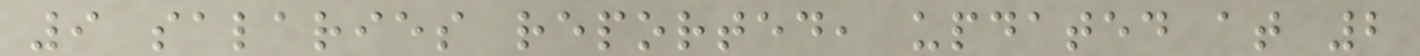9 salaries reported, updated at 2
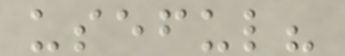useful?
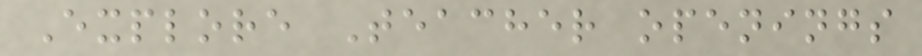Explore Teacher openings
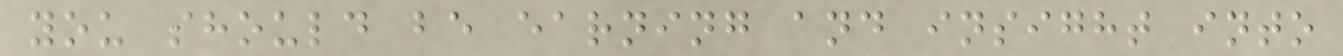you should be earning and insight into
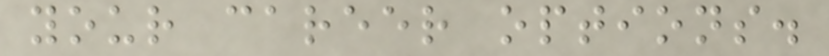your career options.
